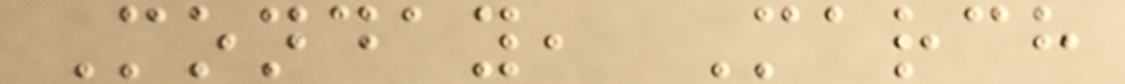Monday, March
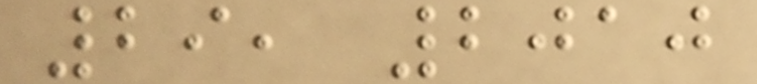29, 2010
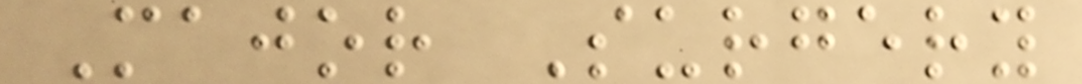Major Surgery
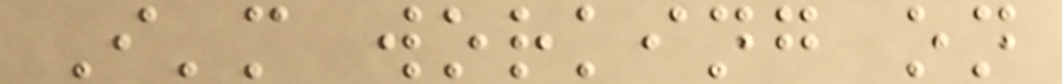I'm working on
